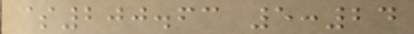$200.63 5:24
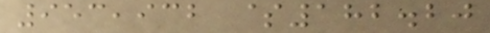953,932 $182.20
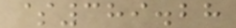$389.28
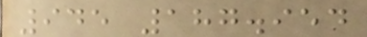945 187.954
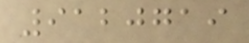9120719
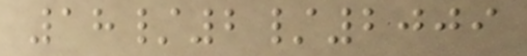18/2/2009
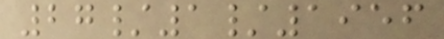27/1/1956
